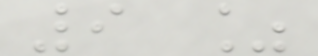9 %
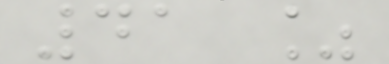41 %
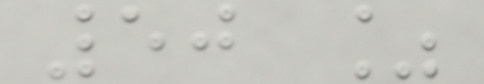50 %
